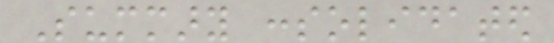Summary consolidated
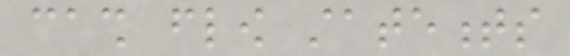cash flow statements
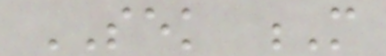SEK M
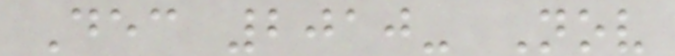Dec 2010- Nov
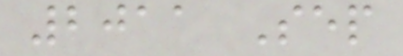2011 Sep
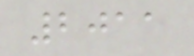2011
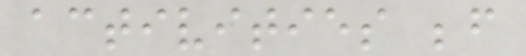activities before
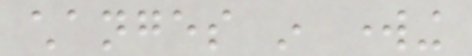changes in working
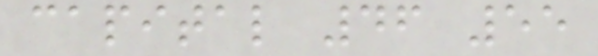capital 46 55
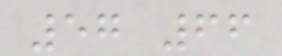57 66
